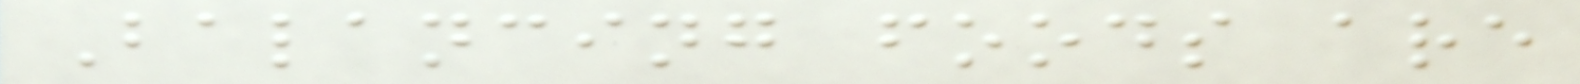Balancing foods are
